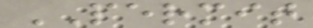PERMIT
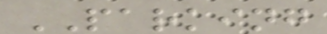PARKING
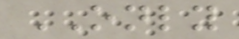ONLY
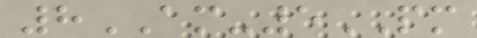8AM-5PM
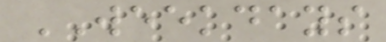WEEKDAYS
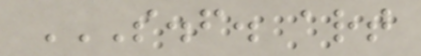S.F. ART
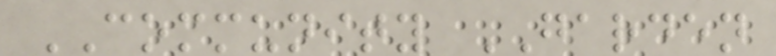COMMUNITY GARDEN
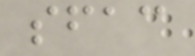sfac
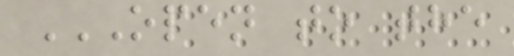OPEN TO THE
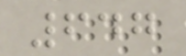647
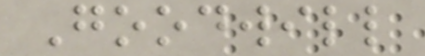Goodwill
